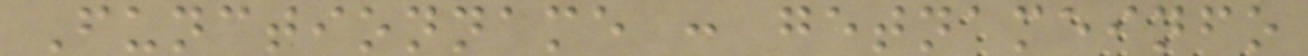Functionname : getnameinfo
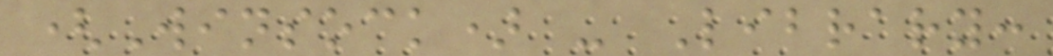(Winsock) - Library:
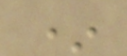*
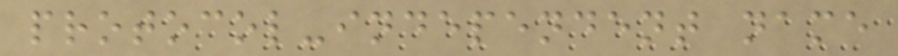protocol-independent name
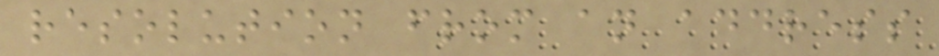resolution from an address
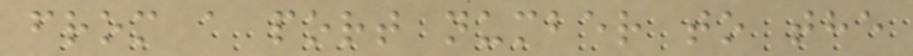from a port number to the
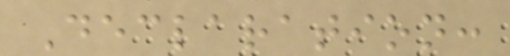Declaration:
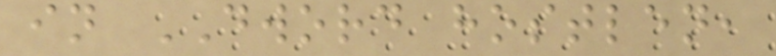in DWORD hostlen,
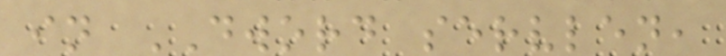in DWORD servlen,
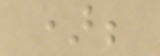);
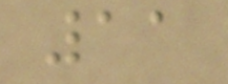11
